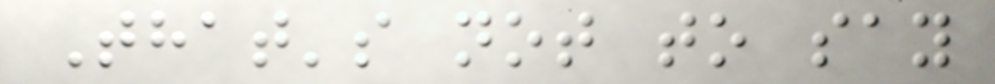That's not to say
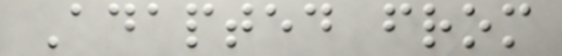Adapted from
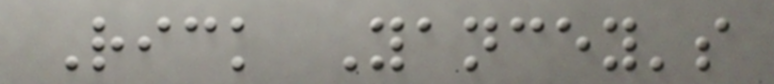Rick Yancey's
